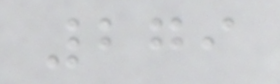279
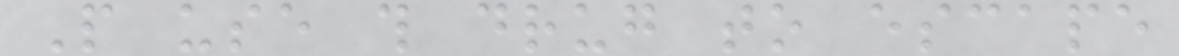People use this drug to escape
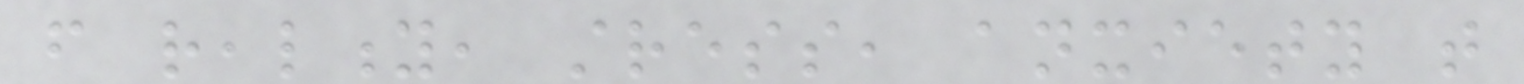from reality, stress, anxiety that
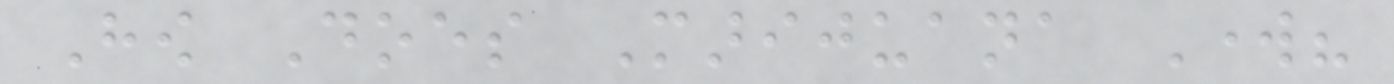How Does Marijuana Work?
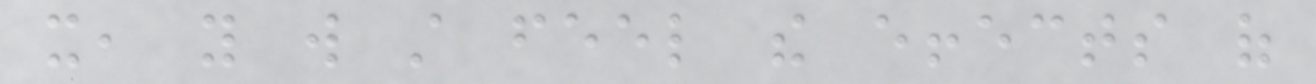it, you will still feel the effects of
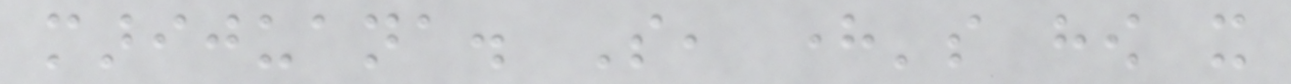marijuana. So, here's how it
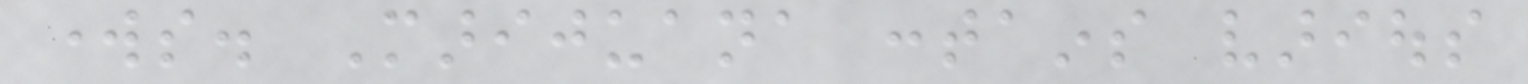works. Marijuana contains various
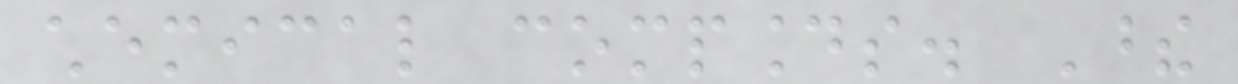chemical compounds. These
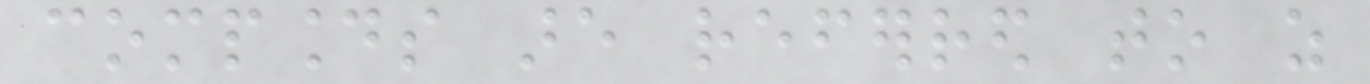compounds are referred to as
